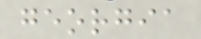georgia
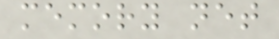memory net
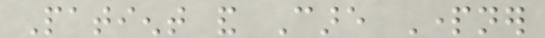Patient and Care Partner
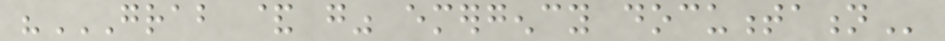"GRAB & GO" EMERGENCY DOCUMENTATION
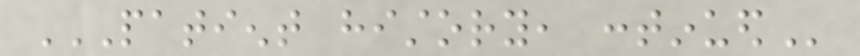PATIENT HISTORY, CONTINUED
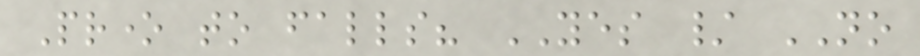Prone to falls? YES / NO
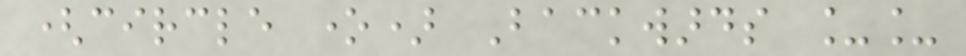(circle one) Backwards __
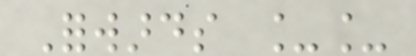Forwards __
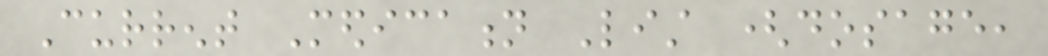Current Medication List (dosage,
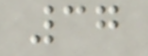37
